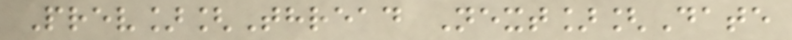Prev][Thread Next][Date
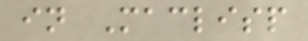in Maclisp
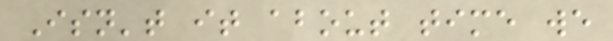Isn't it about time we
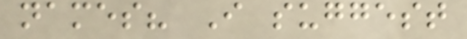names? I suggest
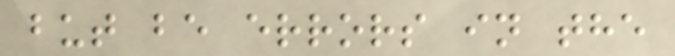but be errors in the
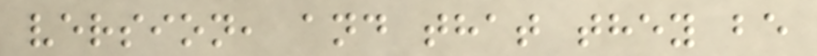version, and that they be
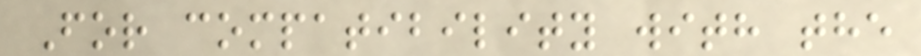For compatibility with the
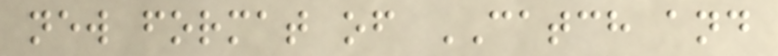new format of CATCH and
